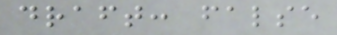draft: false
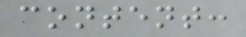content:
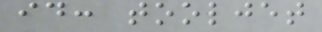id: tooljet
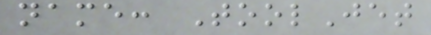name: ToolJet
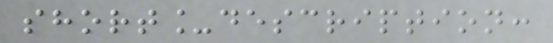short_description:
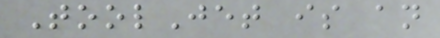ToolJet is an
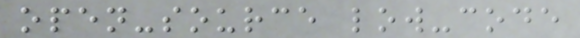open-source low-code
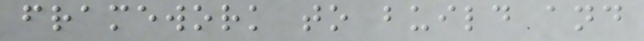framework to build and
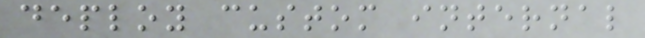deploy custom internal
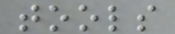tools
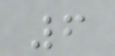6
